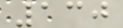130
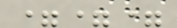===
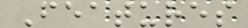Features
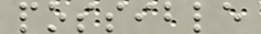possible
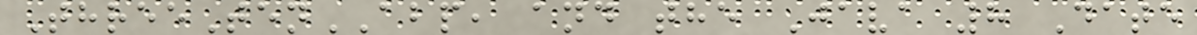ThreeTenABP, and the Java 8 Date
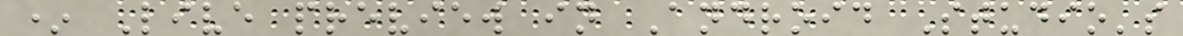* Live preview in Android Studio's
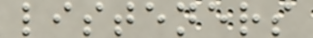listeners
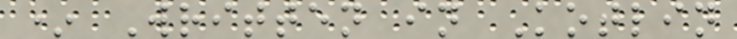* Written in Kotlin
